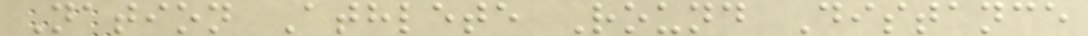Nation Athlete Round Distance
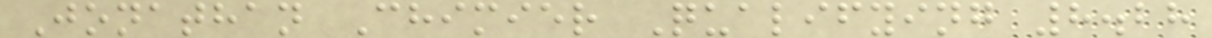Jonathan Chimier Qualifying 8.28
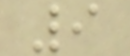9
